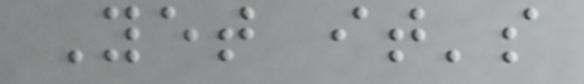Yet it's
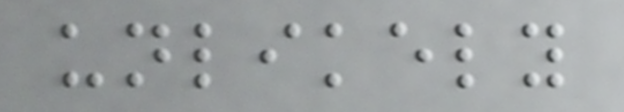unlikely
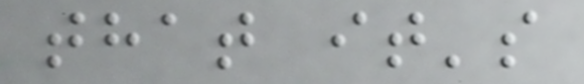that it's
